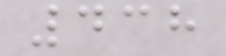438
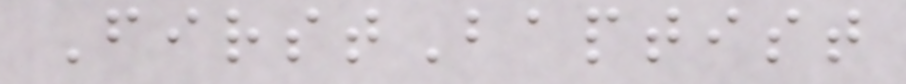FirstBaptist
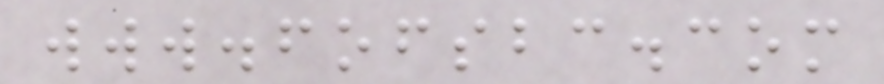www.fofsbc.com
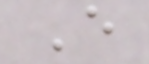E
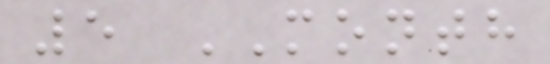5 MONTH
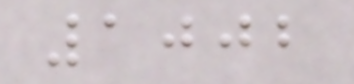1002
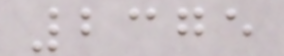2375
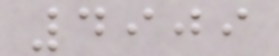4909
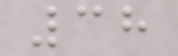38
